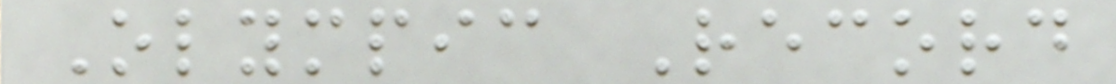Olympic Record
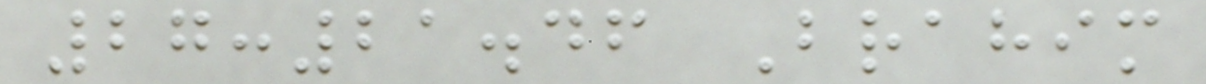27:21.46 Brahim
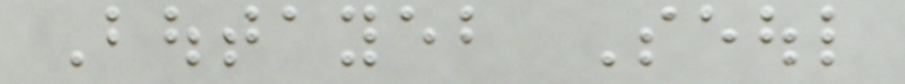Boutayeb Seoul
